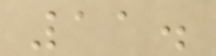11.
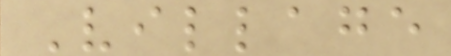Village
